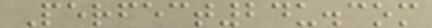Perfect24u.com
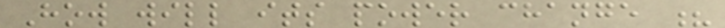How will its power change ?
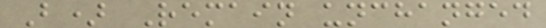B) Remain unchanged
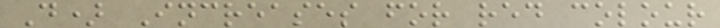D) Increases for red colour
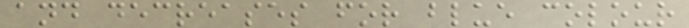and decreases for blue colour
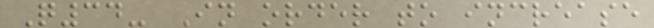Q34- In order to increase
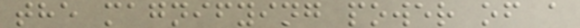the magnifying power of a
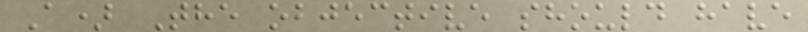A) The objective should have
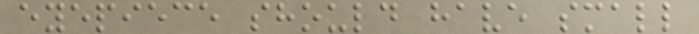eyepiece should have small
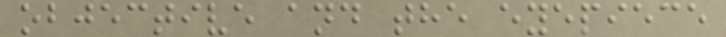objective and the eyepiece
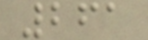261
